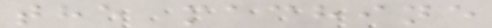the machine
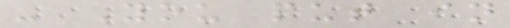- You put in
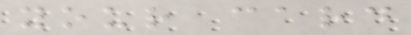your card
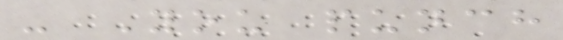- You punch
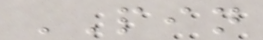PIN
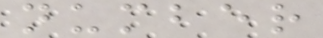number
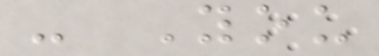- You
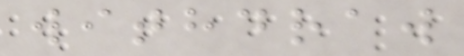withdraw
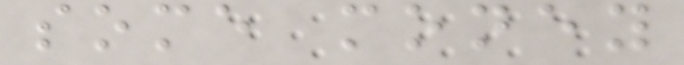some money
